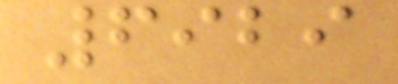6929
